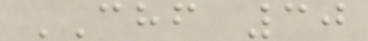CHF 30
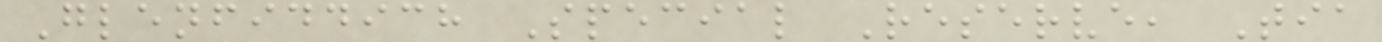Glenfiddich Special Reserve, Tia
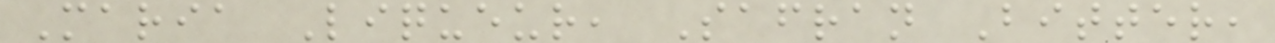Maria Liqueur, Safran Bitter,
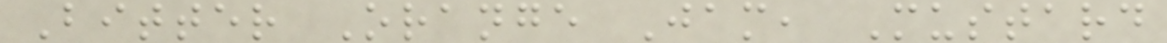Bitter Orange Jam, Mustard
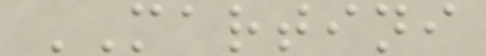MARTINI
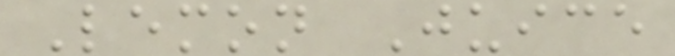Lemon Juice
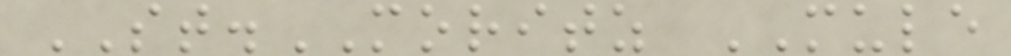ST.MORITZ MULE
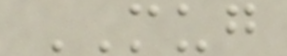MUG
